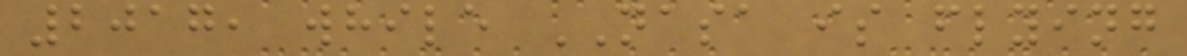2017, while NASA is flying
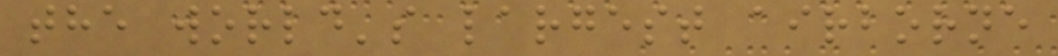the world's largest airborne
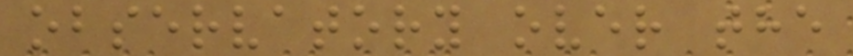observatory over the
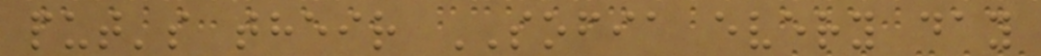put's their SOFIA every day
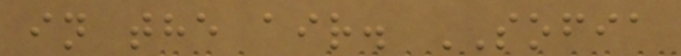in the air. SOFIA
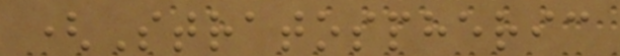(Stratospheric
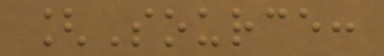[Source:
